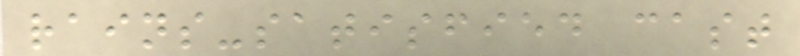rains-satisfied cast
